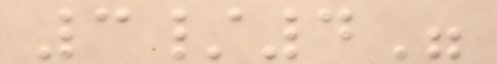3/4"
